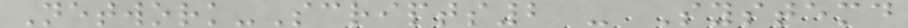Network-Scripts2 - Systemd
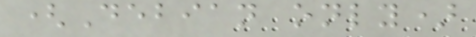(Debian only)
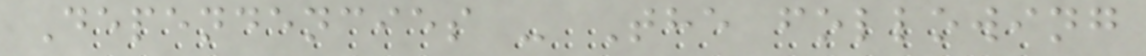Dependencies - The following
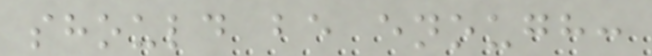should be enough:
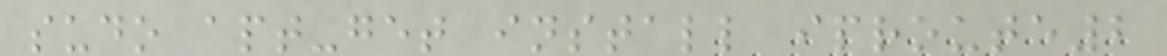sudo apt-get install iproute2
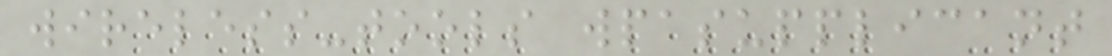wireless-tools wpasupplicant
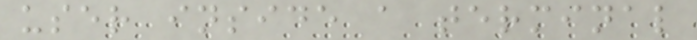user inside a terminal
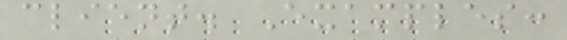client. Examples:
